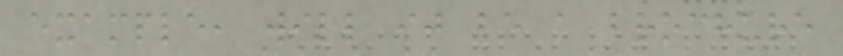example, will it be a brochure
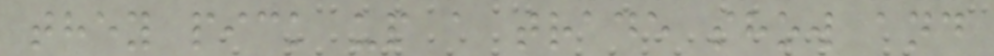they pick up a trade show and
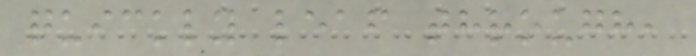quickly leaf through,
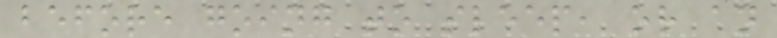before going to sleep, or an
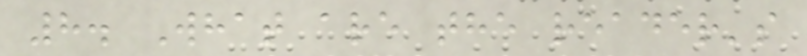8. What are the reader's
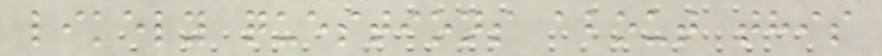likely questions about this
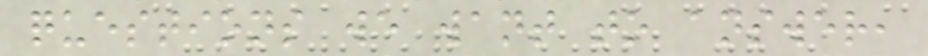questions we want to answer,
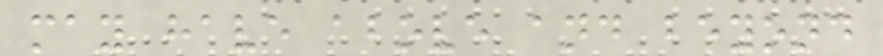may have above and beyond
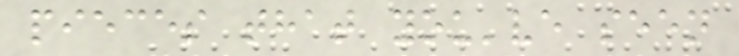pieces that you've seen
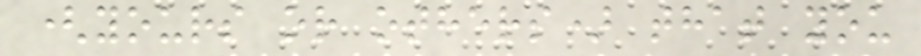(yours or others) that you
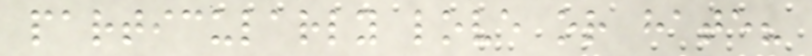particularly love or hate?
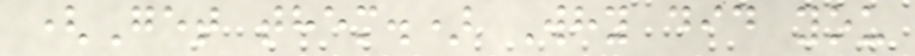(Get them.) Why did you
